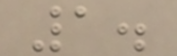1.
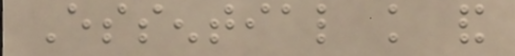Essential knowledge and
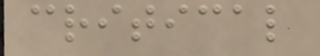critical
